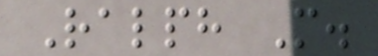Ralph M.
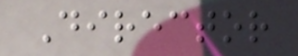Director
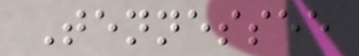Tennessee
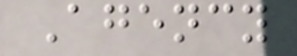Agency
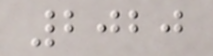2020
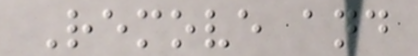Remove and
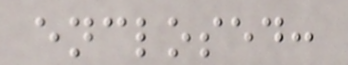enclosed:
